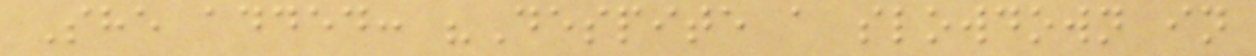She added: "Despite a slowdown in
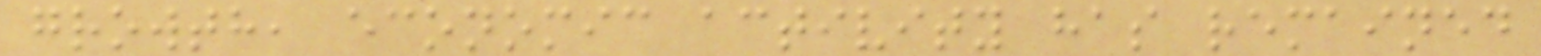growth, economic activity has remained
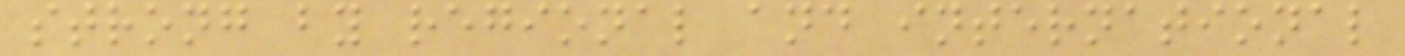strong by regional and international
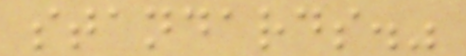standards."
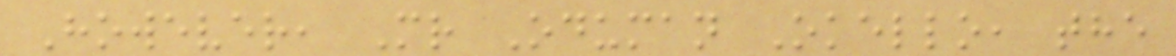However, Mr Oduman Okello, the
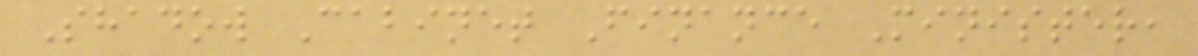Shadow Cabinet Finance Minister,
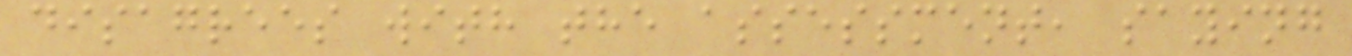disagrees with the assessment, saying
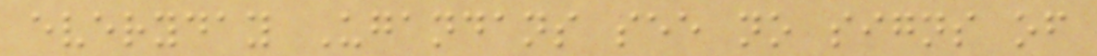everyday Ugandans see no signs of
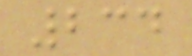234
